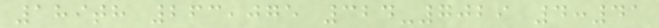189th 263,075 324-7029 4:41
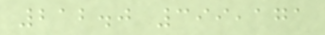212.0 399,171
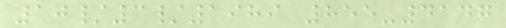10/3/1989 855-4147
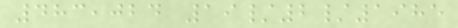483,024 19/2/1985
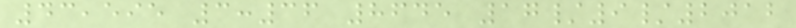43,595 3:36 8645 17/9/2012
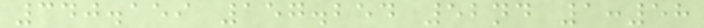340.159 157.254 52nd 1:58
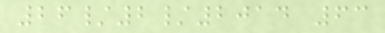26/2/2014 63
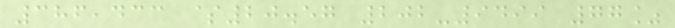386,433 $20.57 202-9499 77%
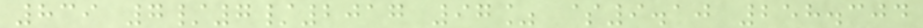839 7/7/2017 97% $9.10 258.304
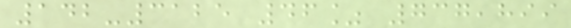142-3125 46% 737,899
